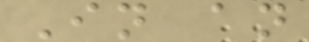In an
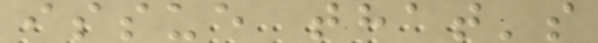issue that's
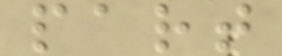part
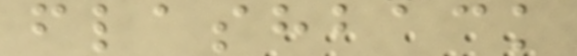flashback
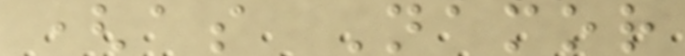(as Namor
